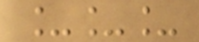___
